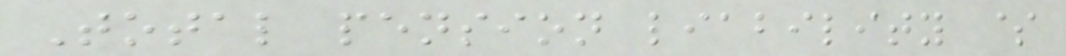Total pension liability $
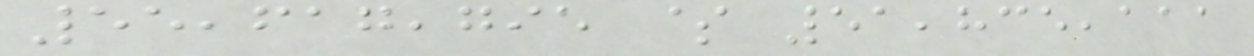55,617,795 $ 51,835,111
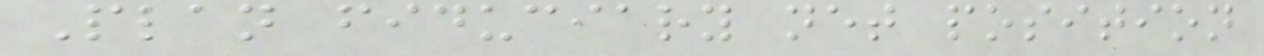Plan fiduciary net position
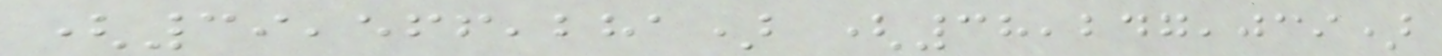(39,566,281) (38,247,039)
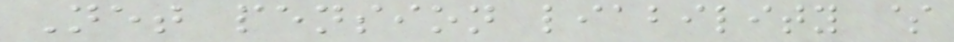Net pension liability $
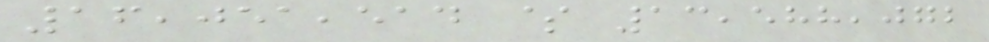16,051,514 $ 13,588,072
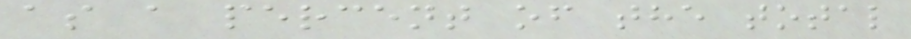as a percent of the total
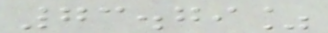73.79%
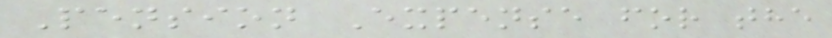Pension Expense for the
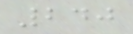240
